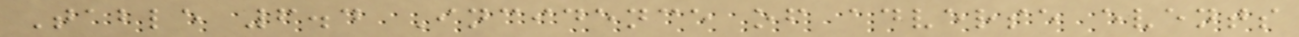Table 6.4 Incidence of adverse events
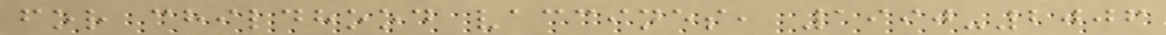for childhood vaccines, 1990-2006
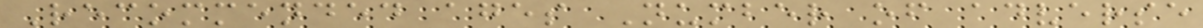Recommended ages Number of adverse
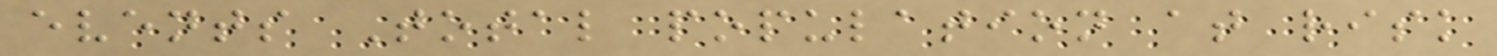events Total population at risk
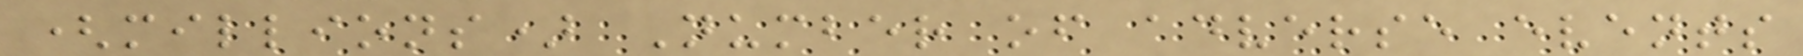(millions) Number of adverse events
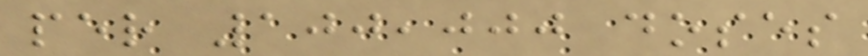per 100,000 doses
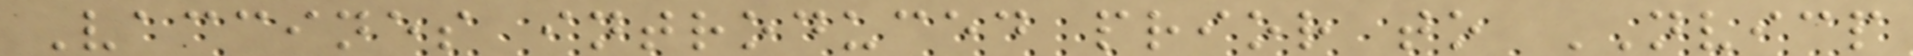Vaccines introduced prior to NVICP
